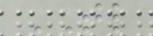TL
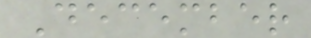December
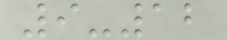9-12
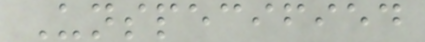Unspecified
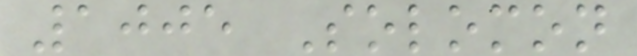1005 Solomon
